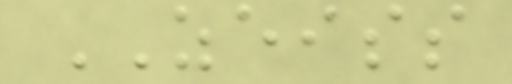ZEISS
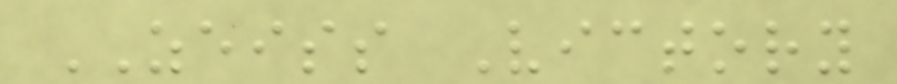ZEISS Victory
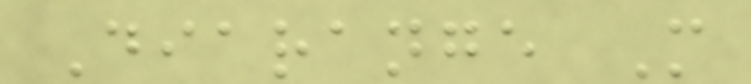Diarange M
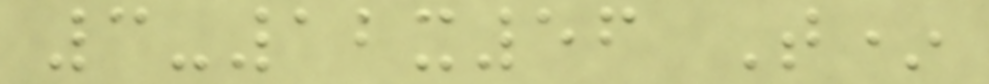3-12x56 T*
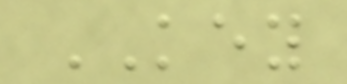KEY
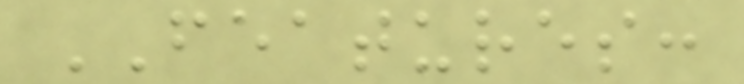FEATURES:
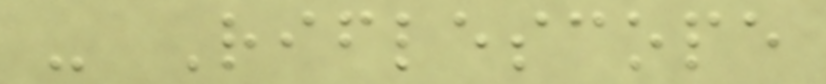- Riflescope
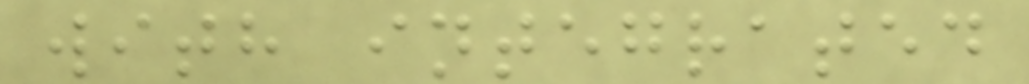with integrated
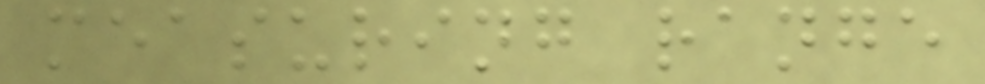measuring range
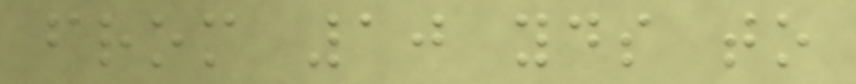from 10 yds to
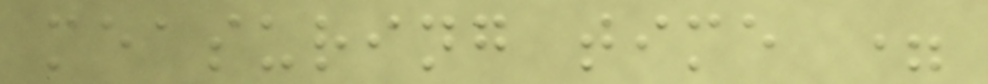measuring time =
